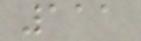111
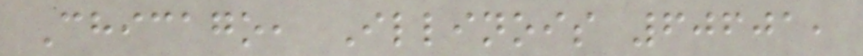Chicago, Illinois 60601,
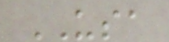USA
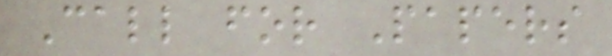Call for Papers
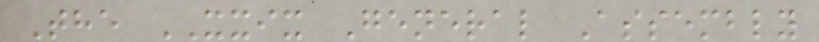The XXIX General Assembly
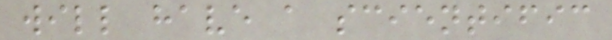will have a scientific
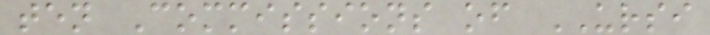ten Commissions of URSI
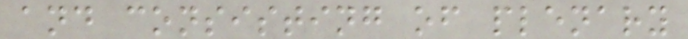and consisting of plenary
